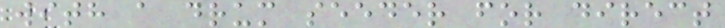with a drum seeder for direct
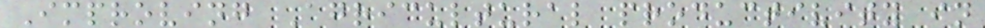Improving Agricultural productivity in
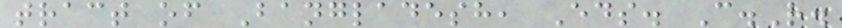tract of Bangladesh, Eds. C.R.
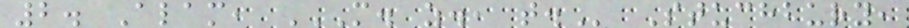2. Alam, M. Z., T. Stuchbury,
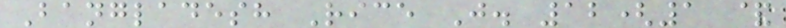Bangladesh Rice J. 12(1 &
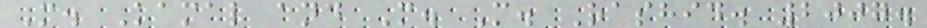M. Kamal and M. M. Rashid. 2007.
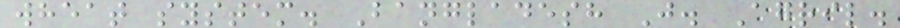wheat system. Bangladesh J. Agril.
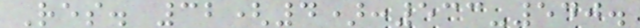Res. 32(4):533-540.
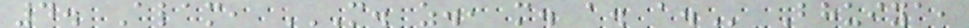4. Alam, M. Z., M. A. A. Bhuiya,
